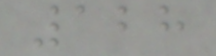128
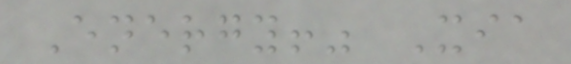Energy!" Xia
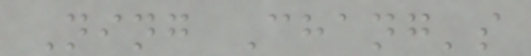Ning Chang's
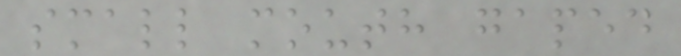small mouth gaped
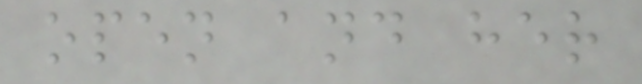open and her
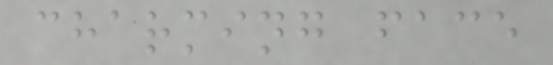charming face
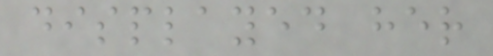displayed her
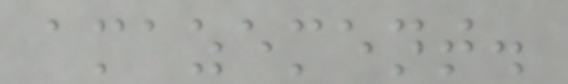amazement.
